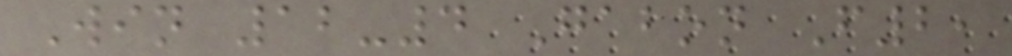Win 12-4 Gabon F2,
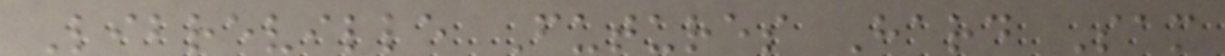Libreville Futures Hard Sam
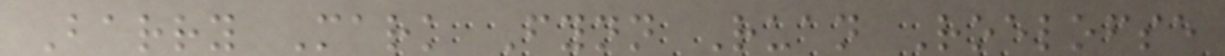Barry Mark Fynn Ruan Roelofse
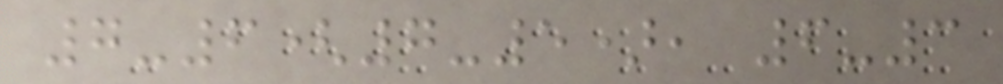7-6(7-5), 6-3
